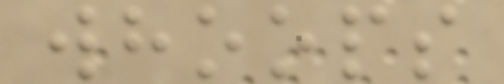whoops
